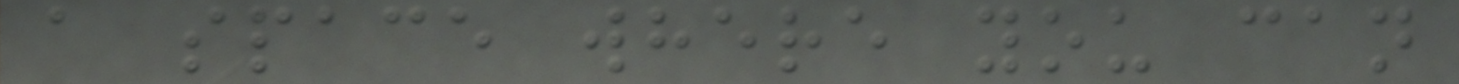a space where you can
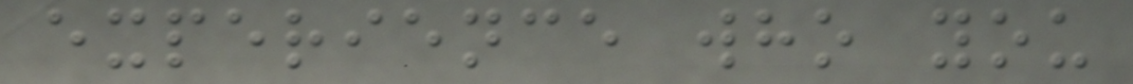experience who you
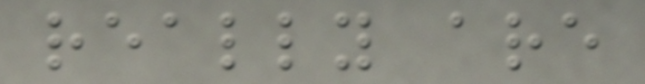really are
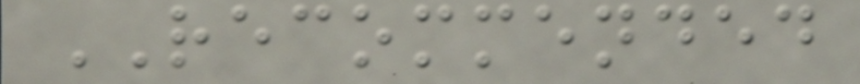RECOMMENDED
